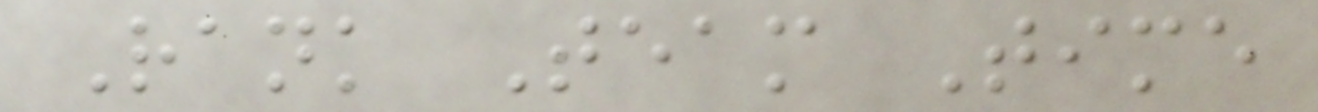Rank Team Time
